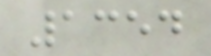1354
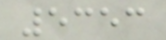5353
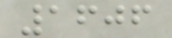1606
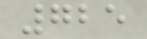725
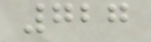727
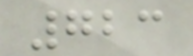723
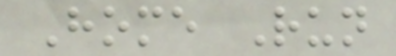Home Run
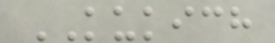KUKICH
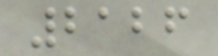2126
